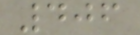406
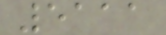5111
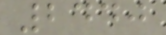2440
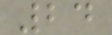24
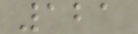121
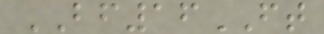BF16FT
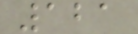121
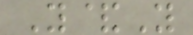Y&Y
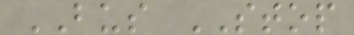BUS STOP
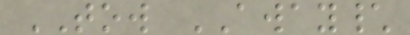TOW AWAY\
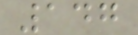147
